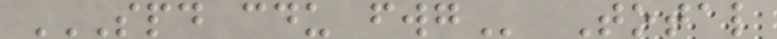SPD CDU FWG Total
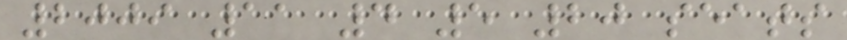2009 11 4 5 20 seats
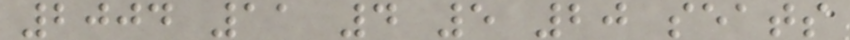2004 11 4 5 20 seats
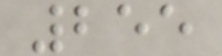255
